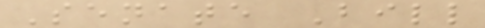Senate Bill
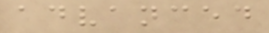advanced
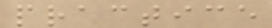practice
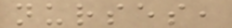nurses,
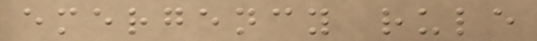emergency rule
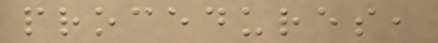procedures,
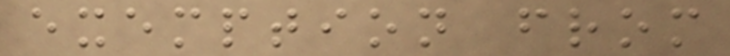exemption from
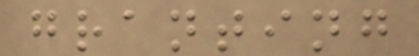granting
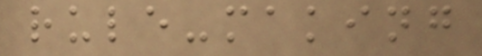rule-making
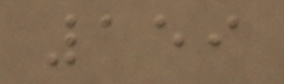159
